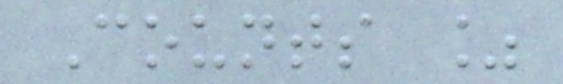Counts %
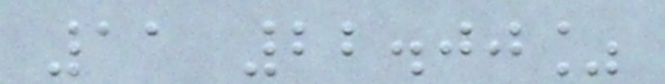11 22.00%
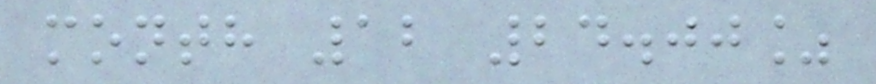month 12 24.00%
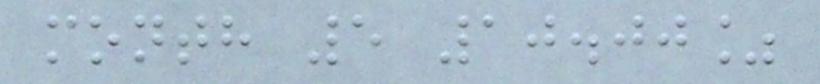month 5 10.00%
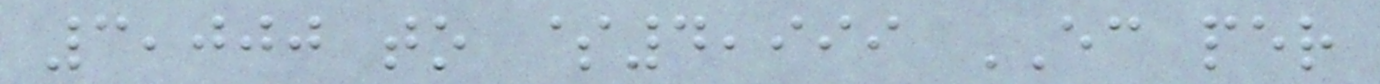3,000 to $4,999 EC per
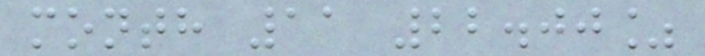month 11 22.00%
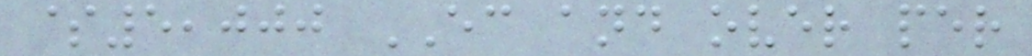$5,000 EC and over per
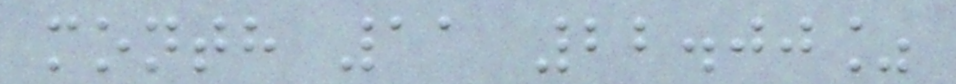month 11 22.00%
